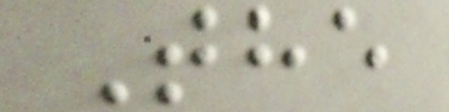The
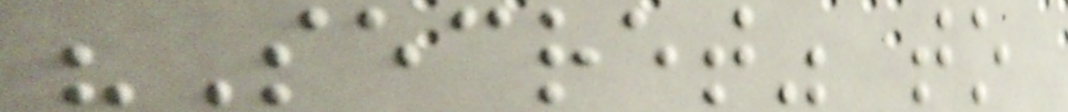"Secret" to
